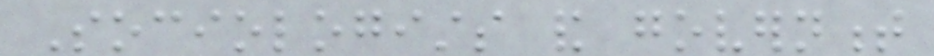Sociologists and government
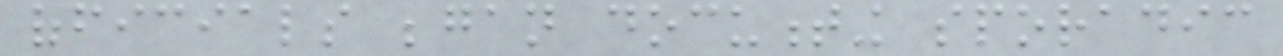officials began documenting sporadic
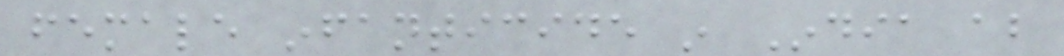female infanticide in India about
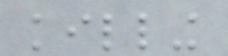killing
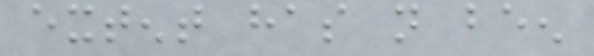extent has not been
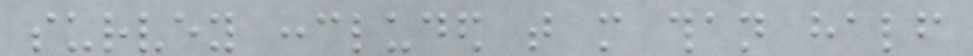survey concluded that more than half
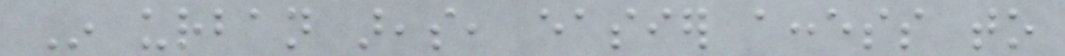In urban areas, easier access to
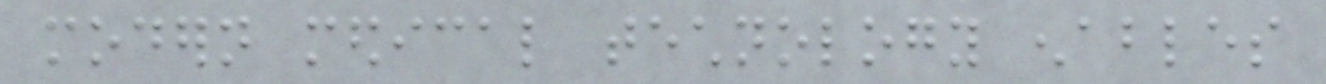modern medical technology enables
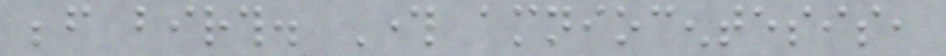before birth. Through amniocentesis,
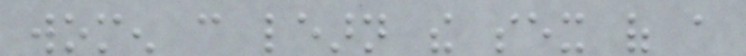women can learn the sex of a
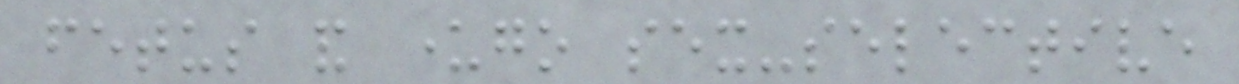fetus and undergo sex-selective
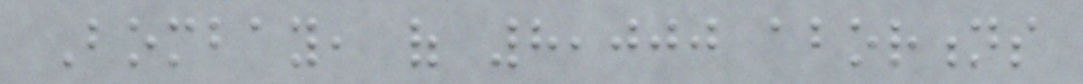Bombay, of 8,000 abortions
